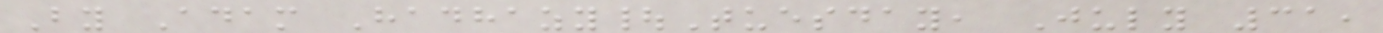By Adam Hadhazy|Tuesday, July 31,
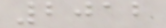2012
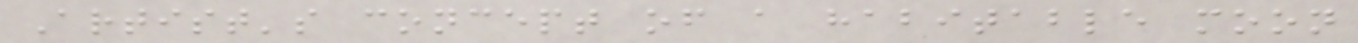Artist's concept of a habitable moon
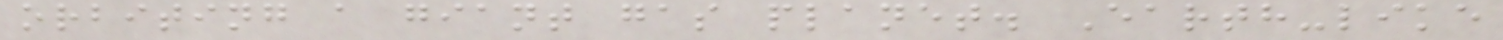orbiting a giant gas planet. Earth-like
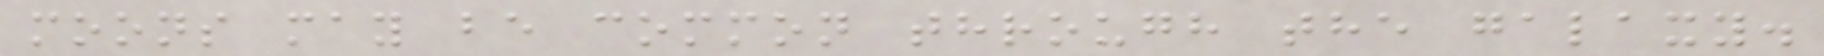moons may be common through the galaxy.
